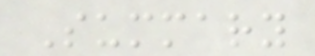Summary
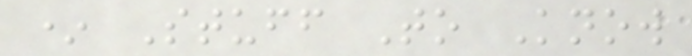* Stuff To Know
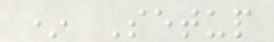* Setup
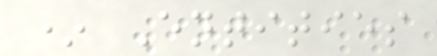* Entities
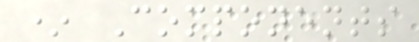* Components
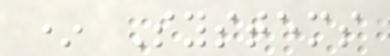* Systems
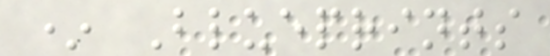* Blueprints
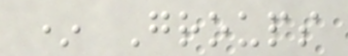* Groups
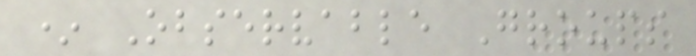* Observable Groups
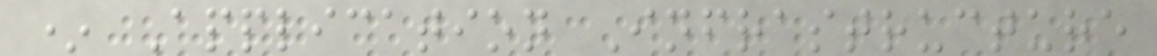* Application Infrastructure
